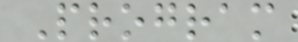Program
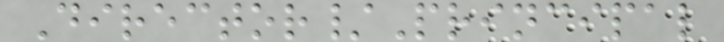Director/Principal
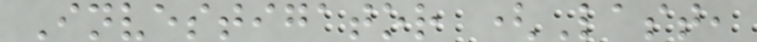Investigator (Last,
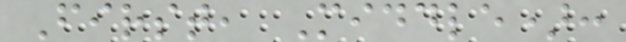First, Middle):
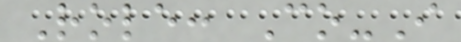Role: Co-I
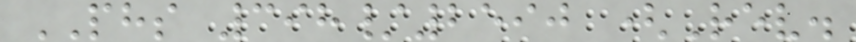PHS 398/2590 (Rev.
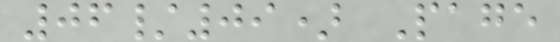06/09) Page
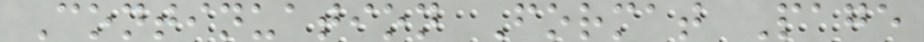Continuation Format Page
